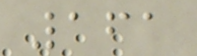161
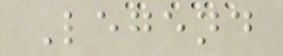Legend
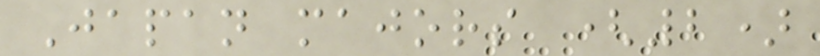Japan majors (2)
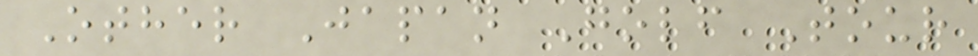Other Japan Golf Tour
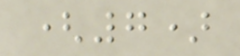(7)
